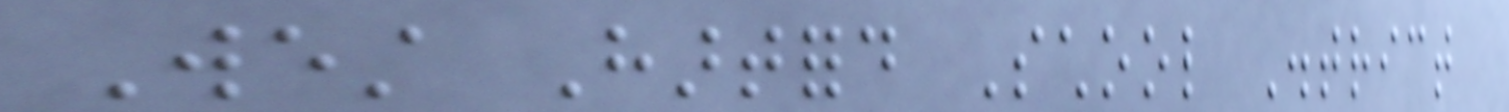West Hartford School District
